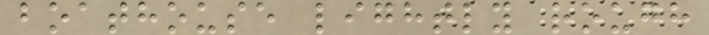boathouse lightly rough
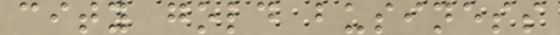city gold business
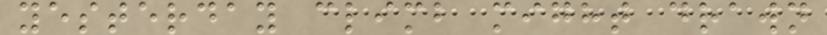yesterday climb might drawn
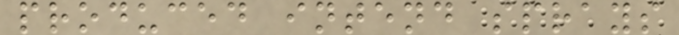produced intend sprays
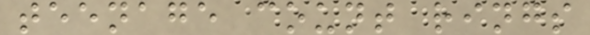teenage count rings
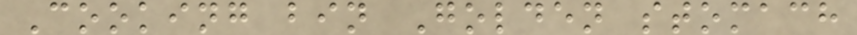Cooking bin Golden stomach
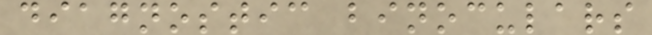diagnostic binoculars
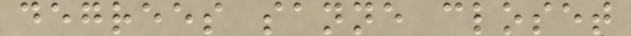degrees sanne closet
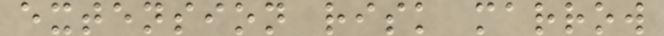extension risk marrow
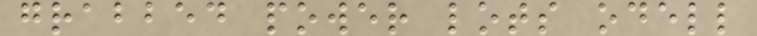grabbed power lots odell
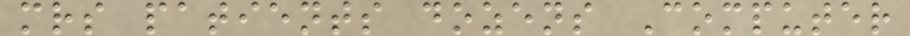mrs patients dozens Computer
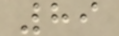89
